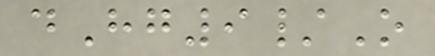dHg9/O
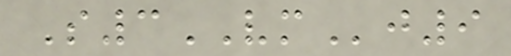S3VMj9
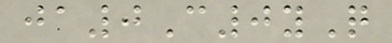ja0C0yQ
